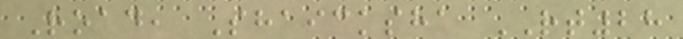Road, Shaicksha RT28
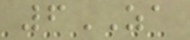6ZA
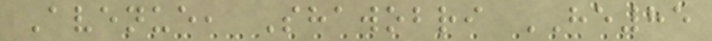Avenue, Shawobri HE85
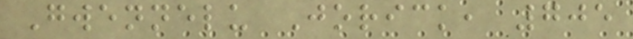Gwennelu Jorick, 705
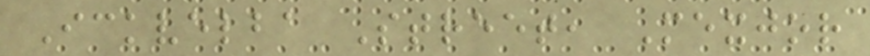Ickvelba Street, Mexjor
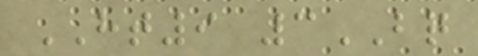HT9 3BQ
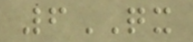6QX
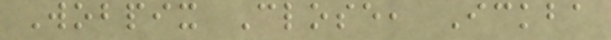Wobpix Close, Ickba
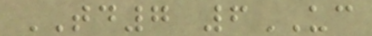TD7 6UC
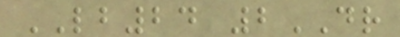LB24 2DR
